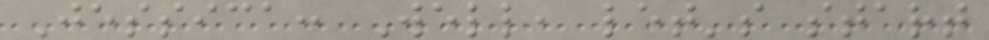Jessica: Well, let's start
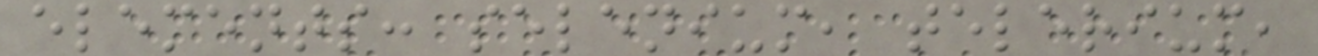elements: selenium, telerium,
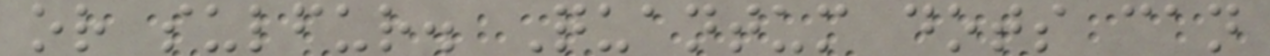or sulfur. Quantum dots can
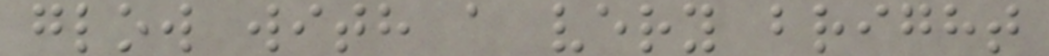glow with a very bright
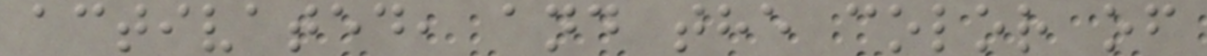activated, and the color of
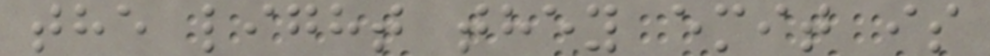the light they emit is
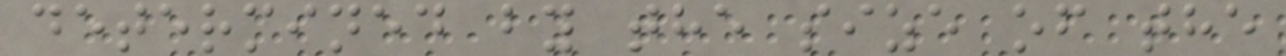determined by the size of the
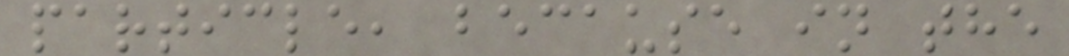particle, because in the
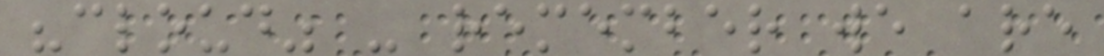"cloud" - remember we are
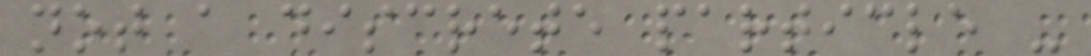not a discrete particle -
